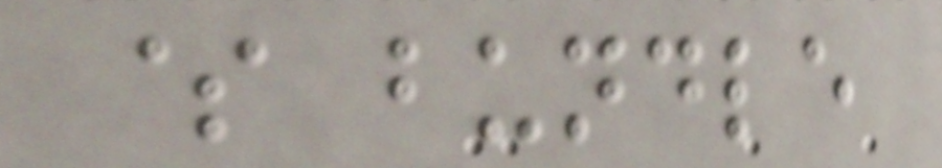$ bundle
